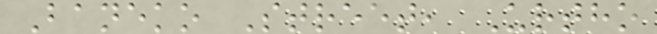Baneko Street, Urtho
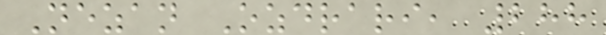Nezan Ozdrari, 288
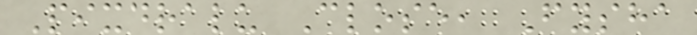Pixdralu Close, Fysha
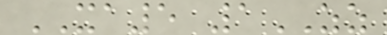XA5 1ZZ
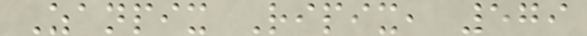Zanpix Ripix, 579
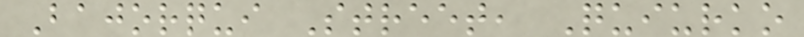Bajorqui Street, Quiurko
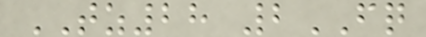TZ28 2FQ
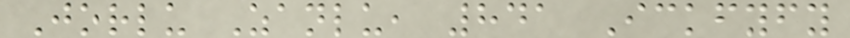Jorlu Zanlu, 841 Ickfyfy
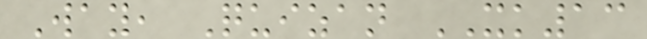Way, Quizan XK13
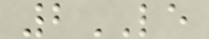2LE
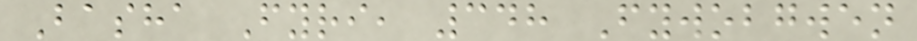Basha Fyri, 348 Fywobgwen
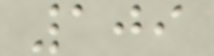109
